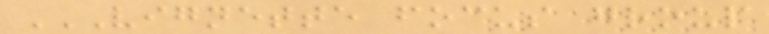VIGNETTE FOCUS GROUP
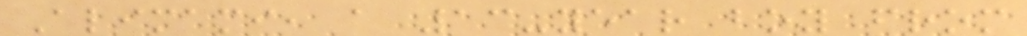Alimami, a 13-year boy from
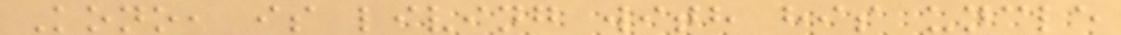Kono, is living with his uncle
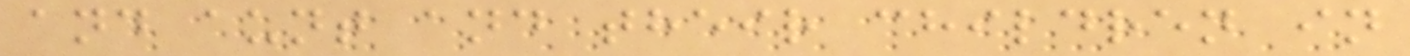and aunt and their children in
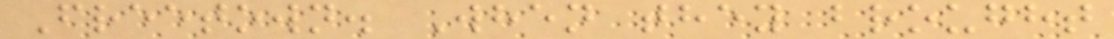Freetown. When they brought
